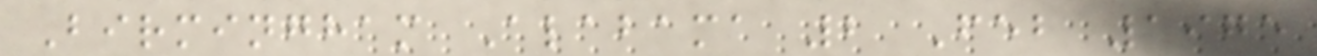Birmingham Alabama 2 Feb 1975
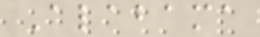Alabama
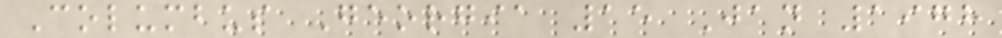Columbus Georgia 15 Jan 1978
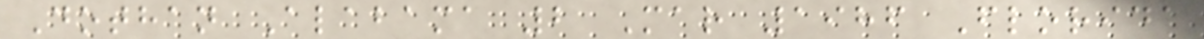Dothan Alabama 2 Mar 1986 Florida
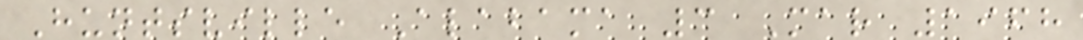Huntsville Alabama 3 Mar 1968
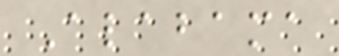Alabama
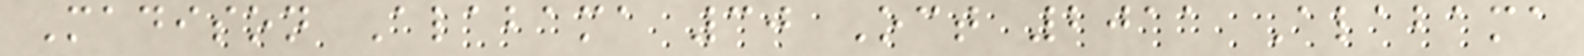Madison Alabama 30 Oct 2011 Alabama
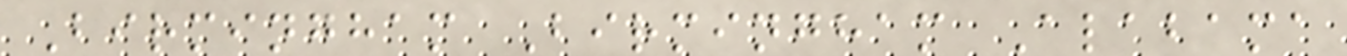Birmingham Birmingham Alabama
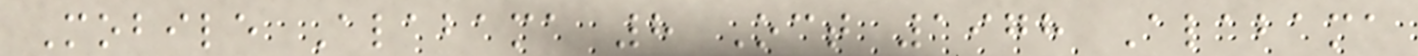Mobile Alabama 8 Oct 1978 Alabama
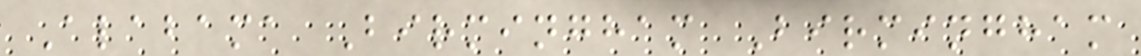Alabama Birmingham Birmingham
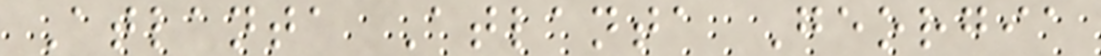Atlanta Atlanta Georgia
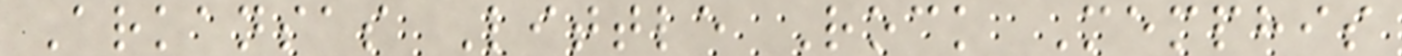Arkansas Little Rock Memphis
